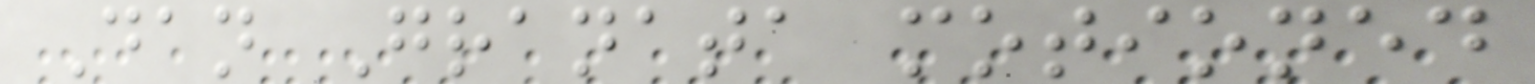Dan Granata motioned
